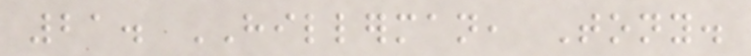21. HILLERMAN, Tony.
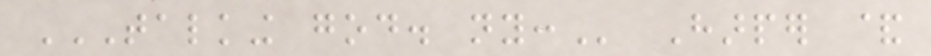TALKING GOD. NY: Harper &
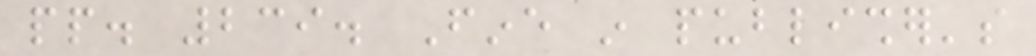pp. 239. Fine in publisher's
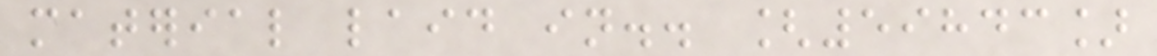material laid in.. [59843]
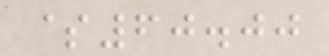$60.00
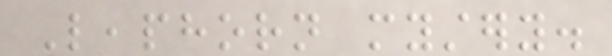Leaphorn mystery.
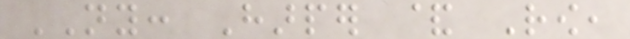NY: Harper & Row,
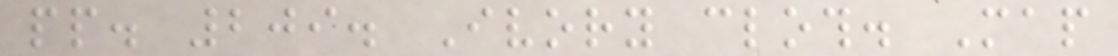pp. 209. Ivory cloth. Map
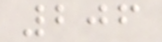206
